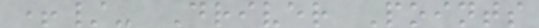+/- Driver Points
